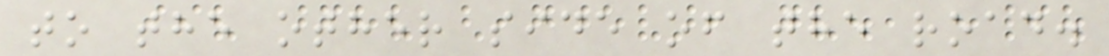to the other side of the road.
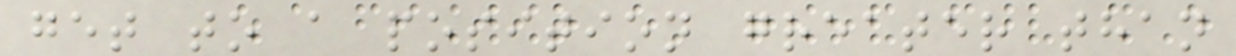get to a position greater than
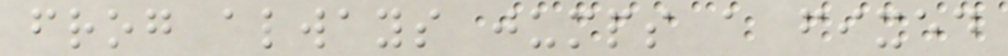frog always jumps a fixed
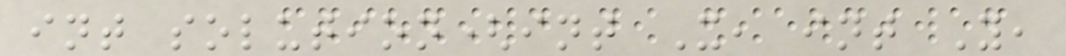int solution(int X, int Y,
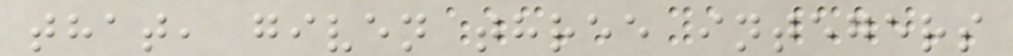that, given three integers
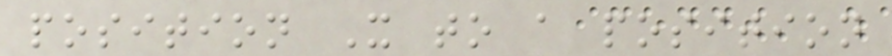position X to a position
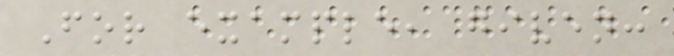For example, given:
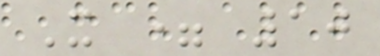X = 10
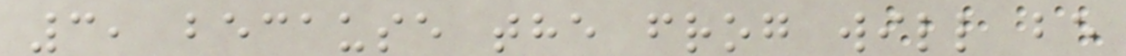3, because the frog will be
